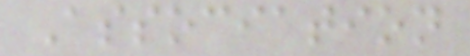Association
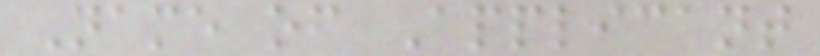Name of Applicant
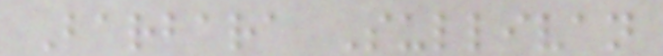Barbara Sullivan
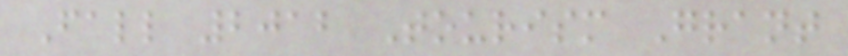Fall 2012 Tourism Grant
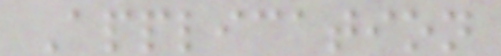Application
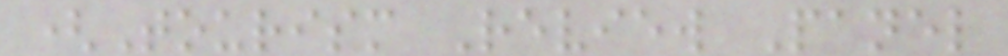(Tourism Review Panel
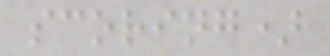scoring)
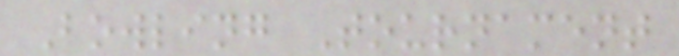Bowling Tournament
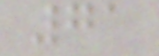71
